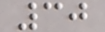30
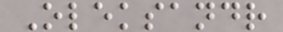Oleksandr
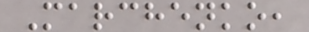Marchenko,
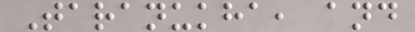Taranukha, and
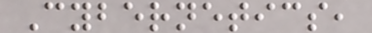Cybernetics,
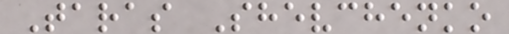Taras Shevchenko
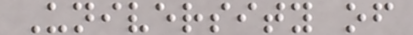University of
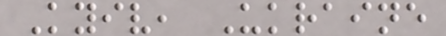Kyiv, Ukraine
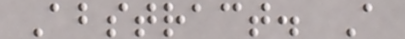Abstract. A
